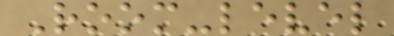Room-level
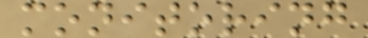monitoring
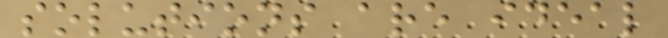solutions are ideal
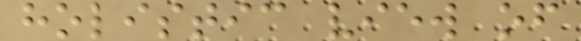holistic view of
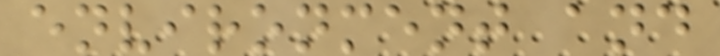environment and
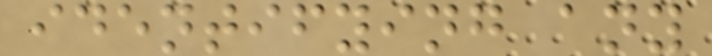identifying any
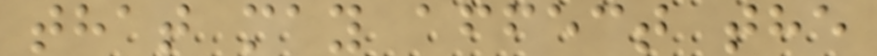that may affect the
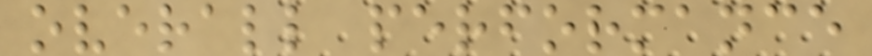overall performance
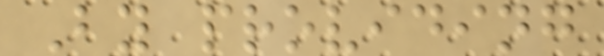By providing
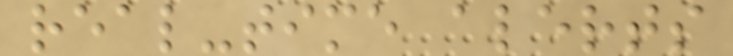real-time alerts
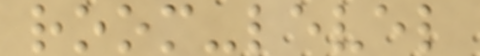room-level
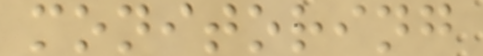monitoring
